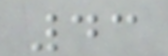43
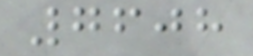7608
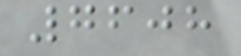7608
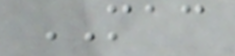MAC
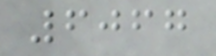6067
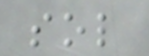sol
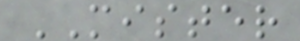MISTER
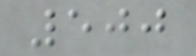500
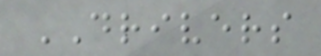DRIVERS
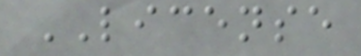LICENSE
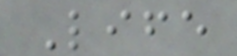Life
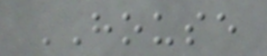HOUSE
